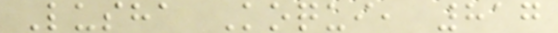Lusha Koqui, 817
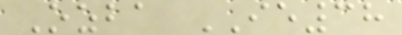Ozba IE38
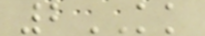2KK
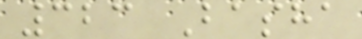323 Basha
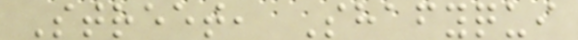Street, Shafyqui
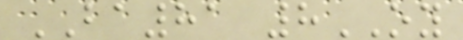BA81 8OY
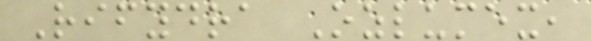Rifydra Ozlumex,
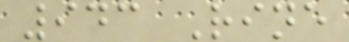943 Rine
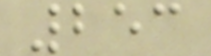253
